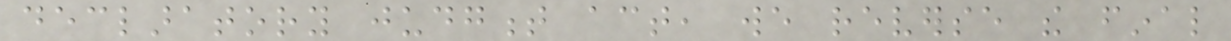declaratory judgment act, we reverse the final
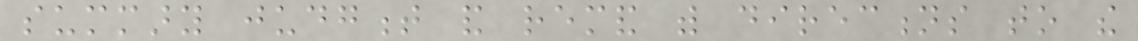summary judgment and remand with directions to the
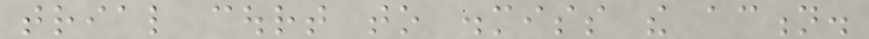trial court to dismiss the action.
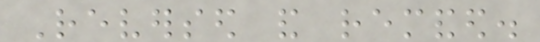Reversed and remanded.
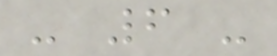- 6 -
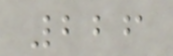226
